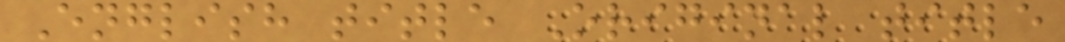English title Original title
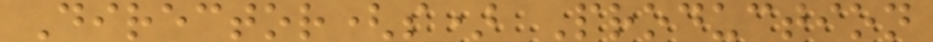Director(s) Production
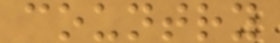country
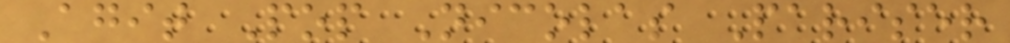Agit Pop Nicolas Pariser
